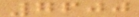7600
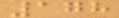178
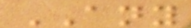ANY
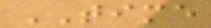TIME
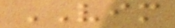VIM
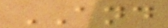AND
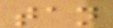tan
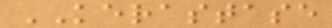KERASTASE
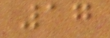17
